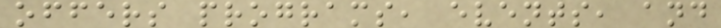offers programs, events, and
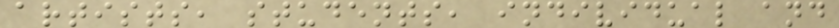artists, students, individual and
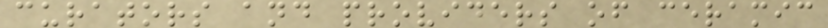curators and providers of ceramic
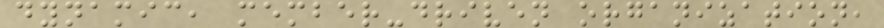dynamic, member-driven organization,
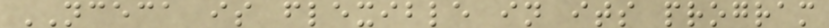NCECA is flexible in its program
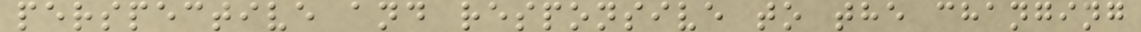perspective and responsive to the changing
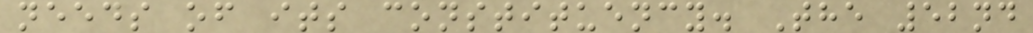needs of its constituency. The 52nd
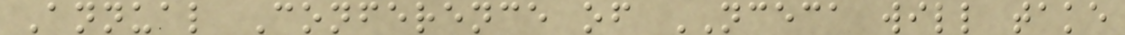Annual Conference of NCECA will take
